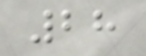28
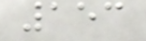153
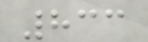833
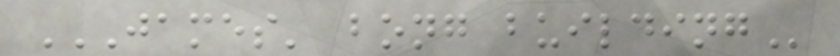JAMES' BONG BUILDING
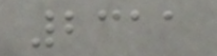2311
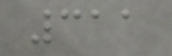311
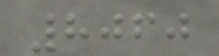8060
